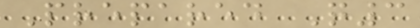Prepared Q3
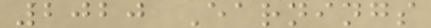2020 Earnings
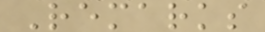Remarks
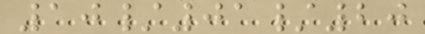10/01/20
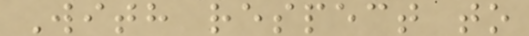With respect to
